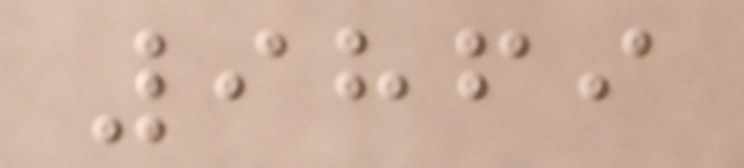9869
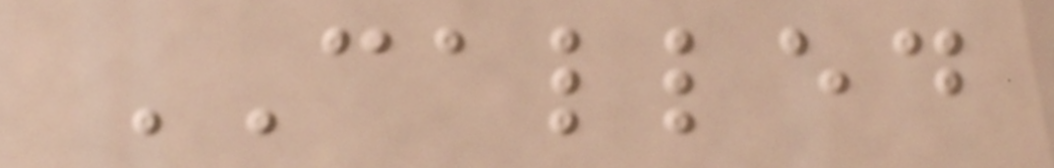CALLED
